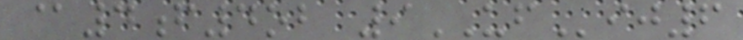@4f4ob 9UFij6
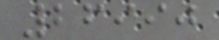26990
